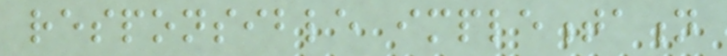responsible implementation
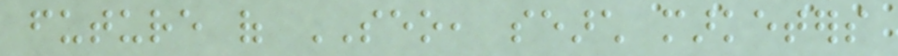future of SEO, search marketers
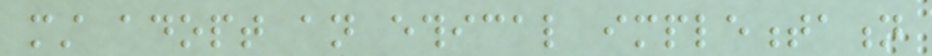must adopt an ethical implementation
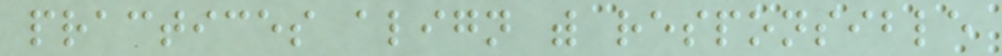practices align with responsible
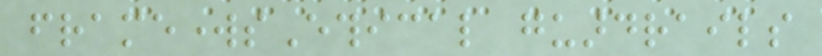frameworksEthical guardrails
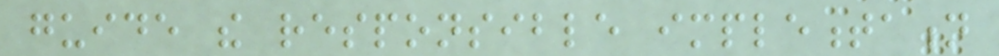guide the responsible implementation
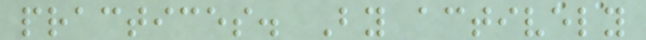practices. By actively
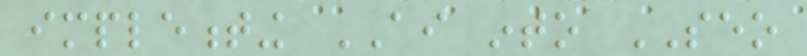implementing AI into SEO
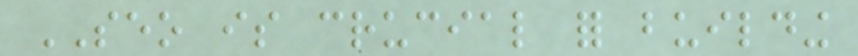SEO is crucial for building
